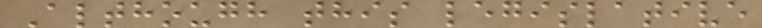Although this legislative
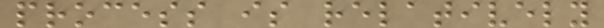process is relatively
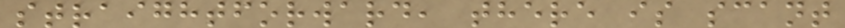straightforward, there is scant
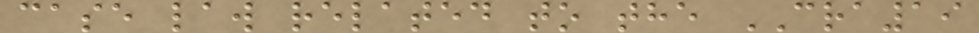case law related to the CRA19
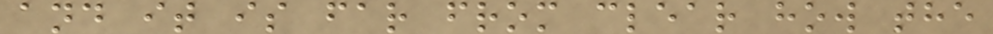and it is far from clear how the
